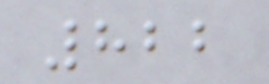822
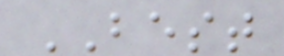BEST
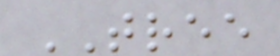TREE
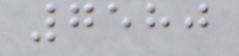7580
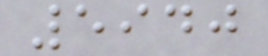5940
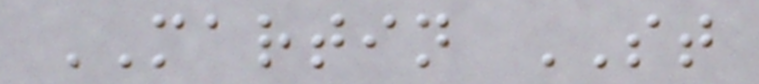MARTIN ST
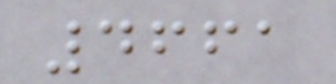4661
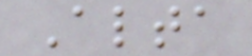Alta
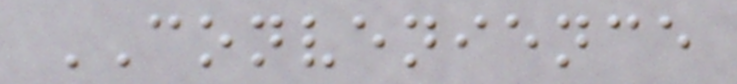CONVENIENCE
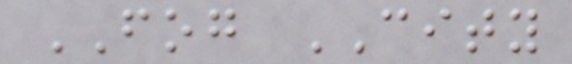FOG CITY
